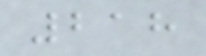218
